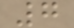7
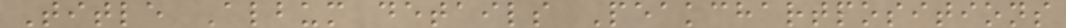Title Album details Peakchartpositions
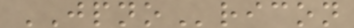JPNOricon
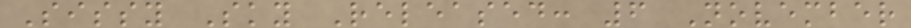Sissy Sky Released: 6 November
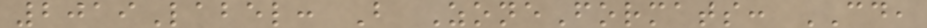2019Label: B ZoneFormats: CD,
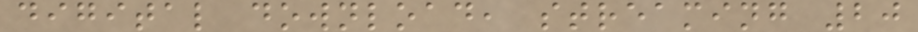digital download, streaming 20
